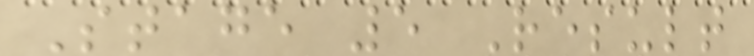Stage 5 Result
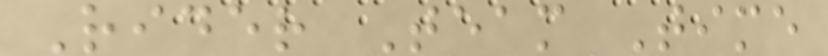Rider Team Time
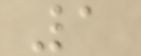1
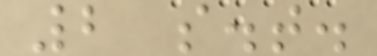2 s.t.
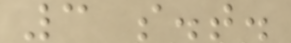3 s.t.
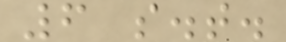6 s.t.
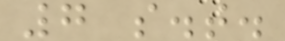7 s.t.
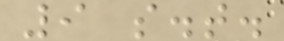9 s.t.
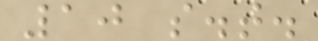10 s.t.
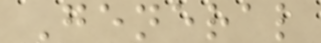General
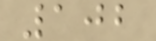102
